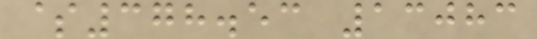$378.53 13083
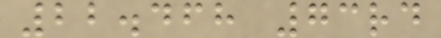22.468 73rd
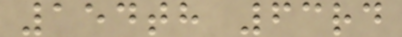154th 63rd
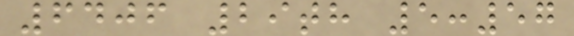6406 29th 5:57
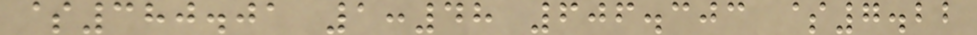$380.01 1:48 606.303 $7.22
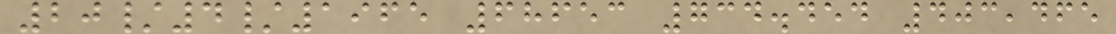20/4/1965 68653 734.454 403,465
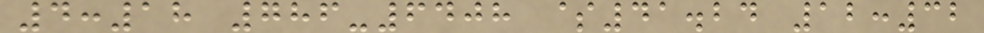4:18 786-6408 $41.24 12:32
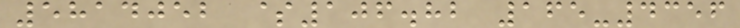5814052 $106.82 165-4356
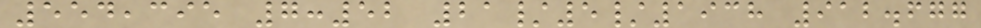554,395 7:52 21/5/1938 912.677
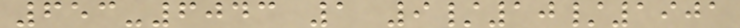653-6043 1 9/10/1901
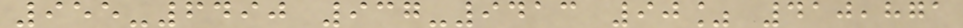955-6490 937-9413 90% 410,871
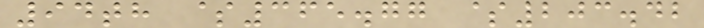94th $365.77 $203.42
